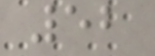52
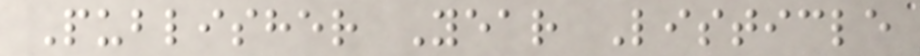Publisher Year Listicle
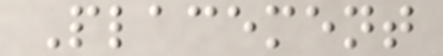Placement
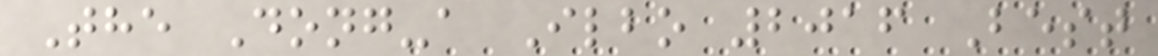The Dong-a Ilbo 2016 Best
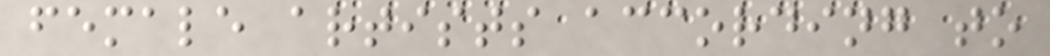female artists according to
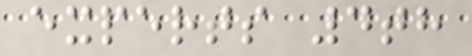experts 4th
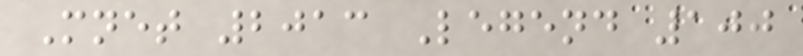Mnet 2013 Legend 100
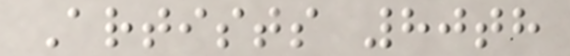Artists 80th
